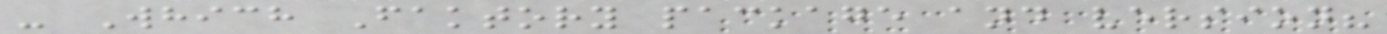- Which Faktory package and version?
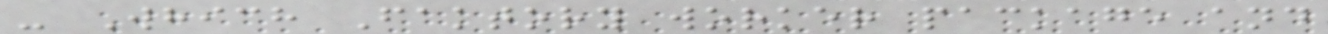- Which Faktory worker package and
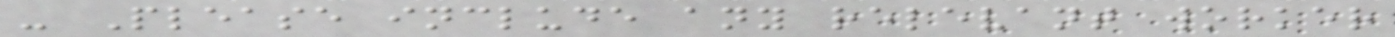- Please include any relevant worker
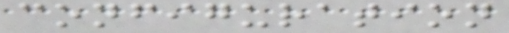configuration
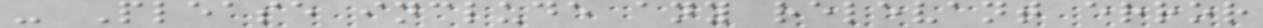- Please include any relevant error
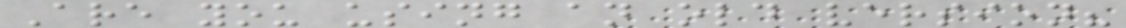Are you using an old version?
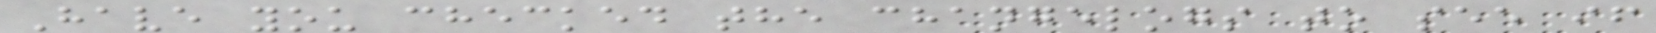Have you checked the changelogs to see if
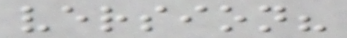version?
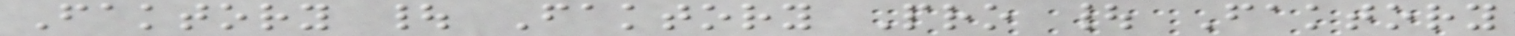Faktory | Faktory Pro | Faktory
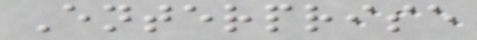Enterprise
